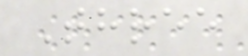Three
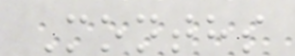Months
